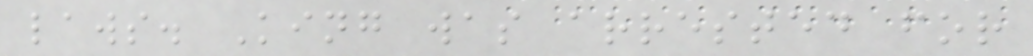laws. King was arrested for
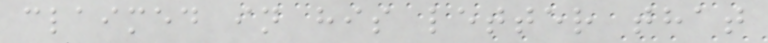claimed in his letter that
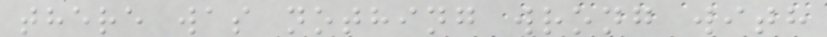there was nothing wrong with
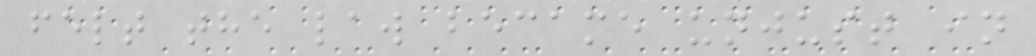felt the law became unjust in
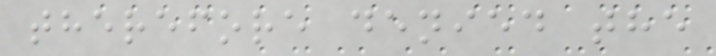therefore denied the
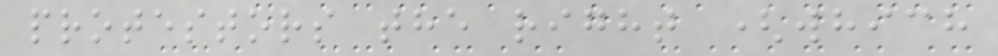protestors the right (which
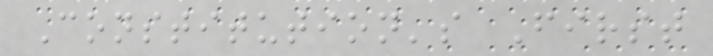Constitution's First
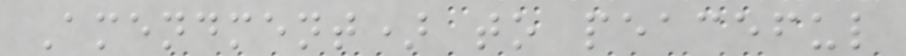Amendment) to peaceful
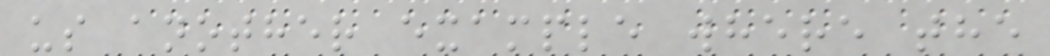us another example where the
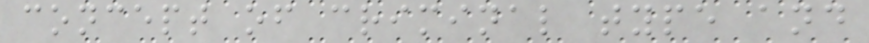concept of criminal type and
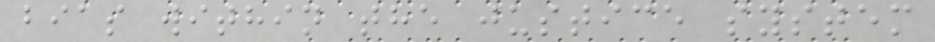bias within the justice system
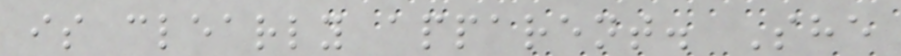is clearly apparent. She
